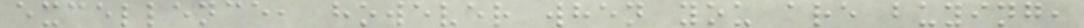excellence, however when you are buying,
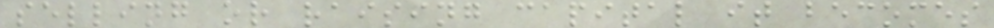selling or raising capital it becomes
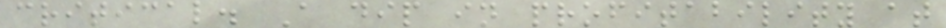critical. A dip in profitability at
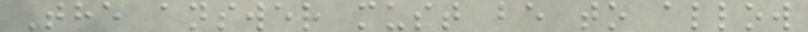The answer must be to allow
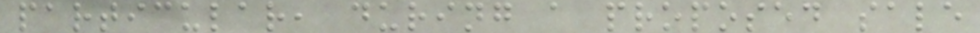particular, during a proposed sale
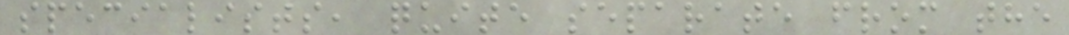specialists, quite separate from the
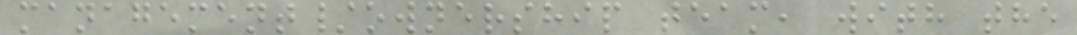management/ownership team, with the
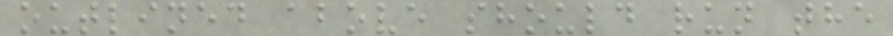outlined above should run the
